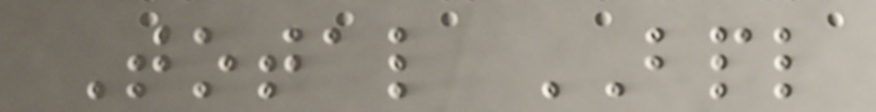Total BPL
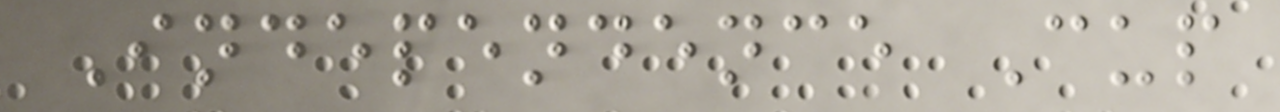Independence Cup
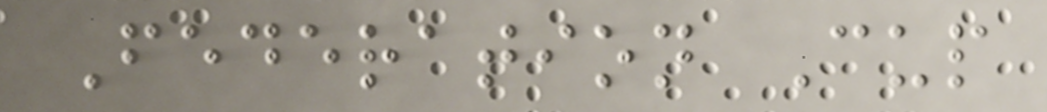Federation Cup
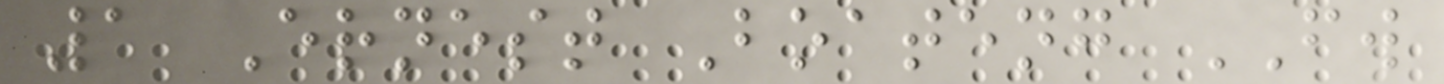1 Ernest Boateng FW
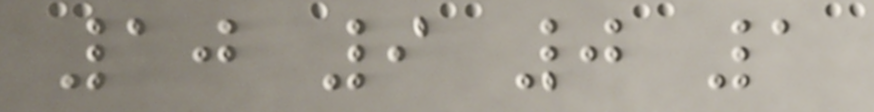10 9 0 1
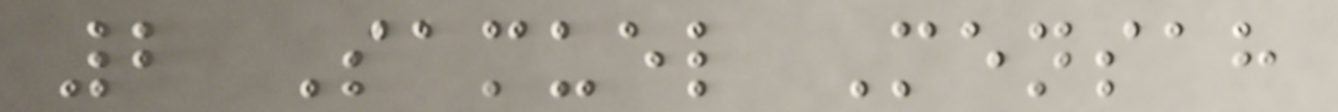2 Samuel Mensah
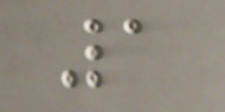1
